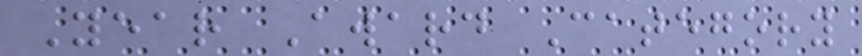Year Award Category
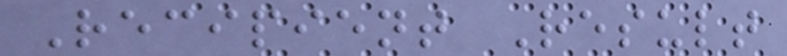Recipient Result
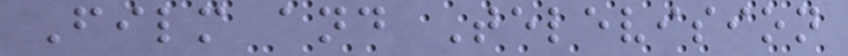Film and Television
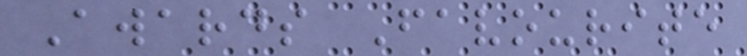Awards Favourite
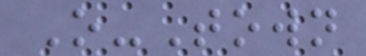O-Town
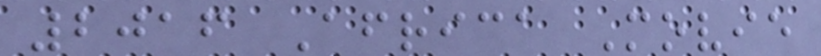2016 Africa Movie
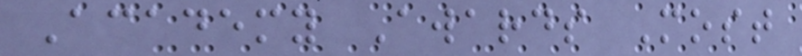Academy Awards Most
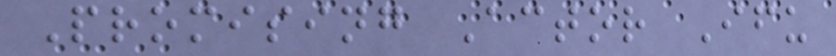Promising Actor Ifu
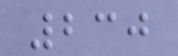230
